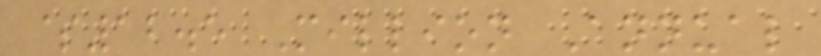$12.5 Million Annual
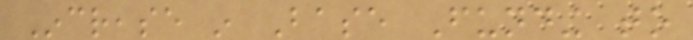Increase in Base Funding to
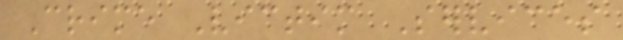Crime Victim Services
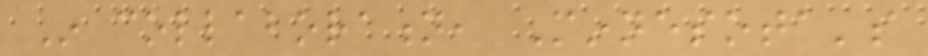In collaboration, Minnesota's
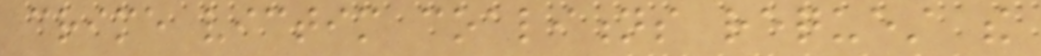crime victim coalitions request the
